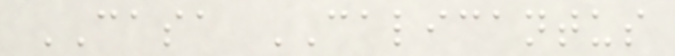CASA CALICANTUS
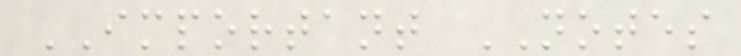IMPORTANT NOTES
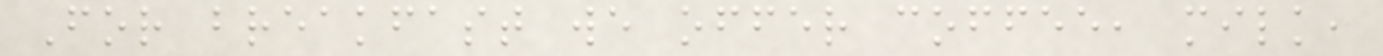For breakfast we offer coffee, milk,
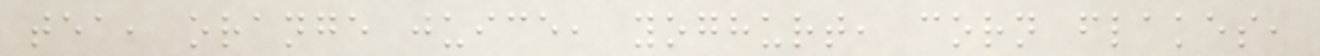tea, orange juice, yoghurt, corn flakes,
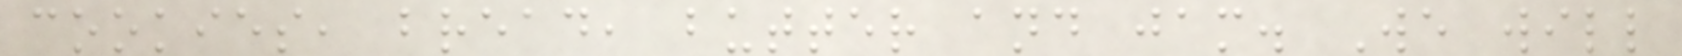cookies, bread, butter and jam. We will
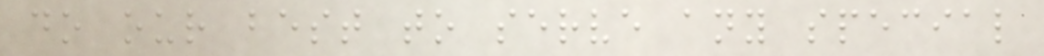do our best to serve any special
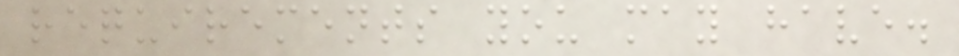requirements you may have.
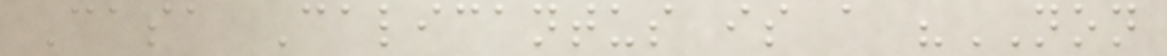Casa Calicantus is a "NON
